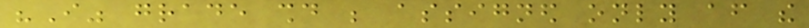"I" grade should be assigned only after the
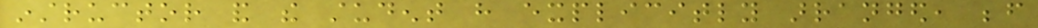instructor and the student have explicitly arranged, before
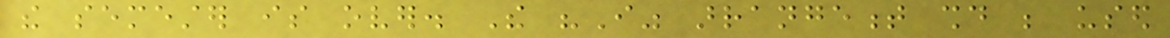the semester is over. The "I" arrangement should be used
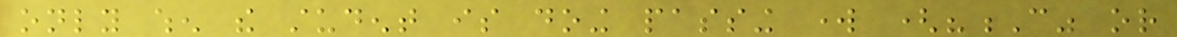only when the student is doing passing work ("C" or
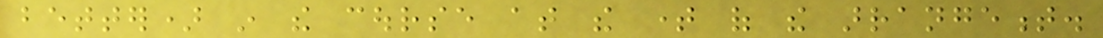better) in the course at the time of the arrangement.
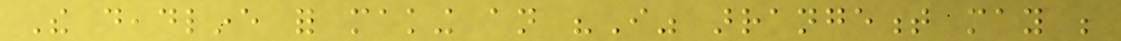The deadline for making an "I" arrangement may be
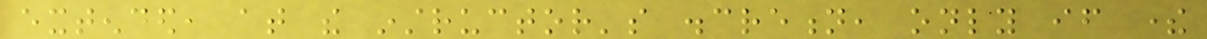extended, at the instructor's discretion, only if there
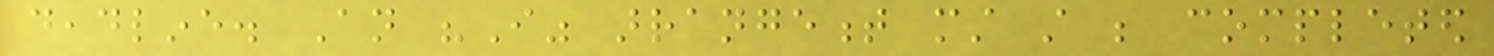deadline. An "I" arrangement must still be completed
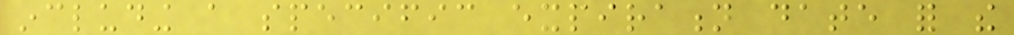including a specific expiration date for the
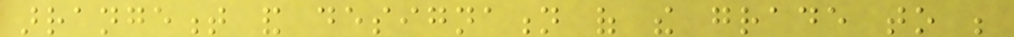arrangement and designation of the grade to be
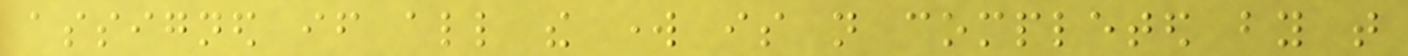assigned if all the work is not completed by that
